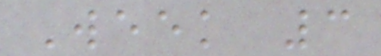Week 3
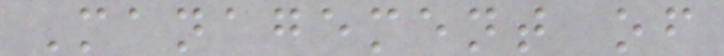Management of
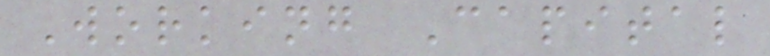Working Capital
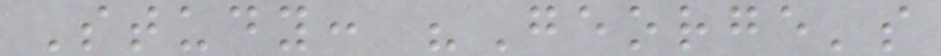Study: "George's
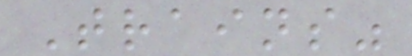Trains"
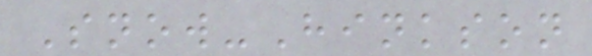Snow-Hinkson
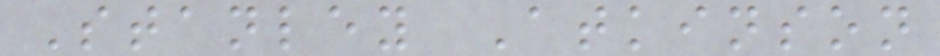Stanley Atkinson
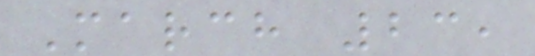March 23,
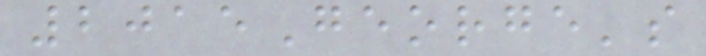2015George's
